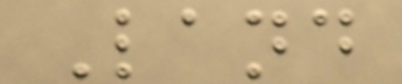Land
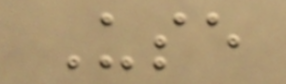Use
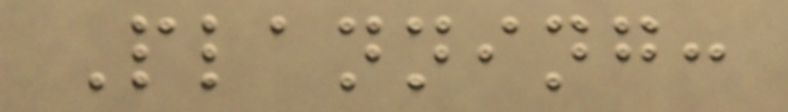Planning:
